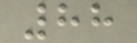88
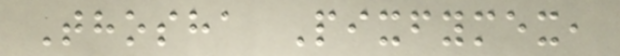Thosha Pixfymex,
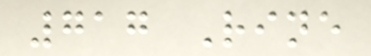717 Rine
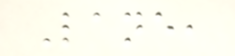Lane,
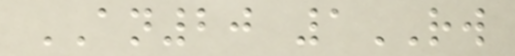AN20 1RW
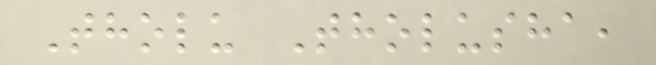Tholu Tholusha,
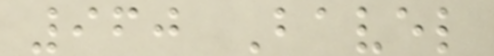960 Bavel
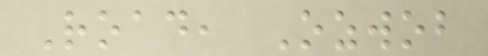Road, Ozwob
